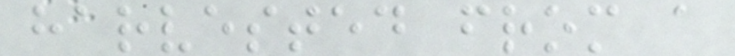harvested from a
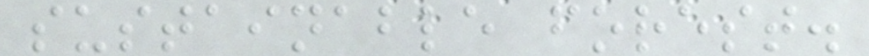sustainable forest.
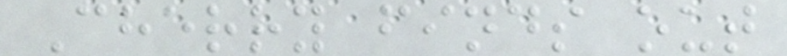Cherry finds out
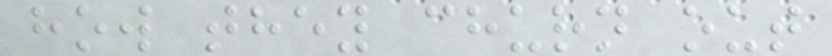how they churn out
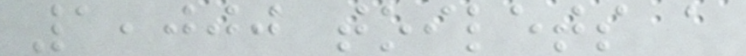1,000 toilets a
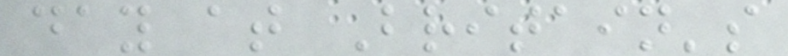day at Britain's
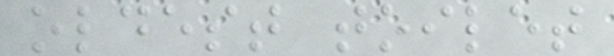oldest toilet
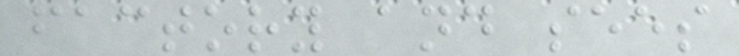factory and sees
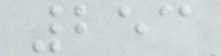253
